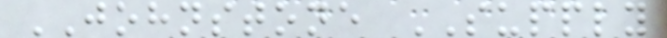JOHNSTONE SUPPLY
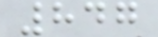847
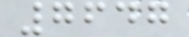7647
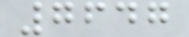7647
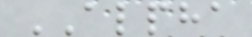ALPHA
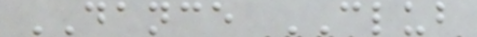DANCE CLUB
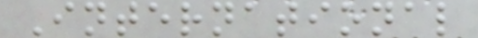International
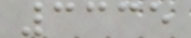3335
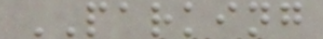PARKING
